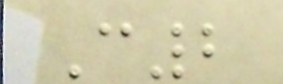C2
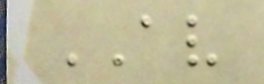AV
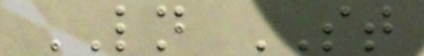LN ST
